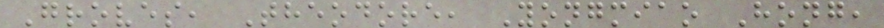Groves, Theodore, Yongmiao Hong,
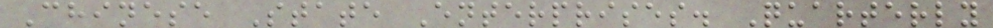Chinese State Enterprises. Quarterly
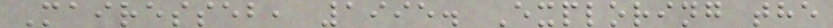Mairesseb, 1995. Exploring the
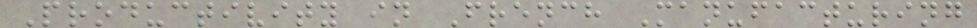Productivity in French Manufacturing
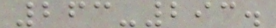263-293.
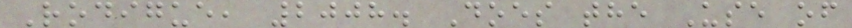Rodigue, 2008. Does the Use of
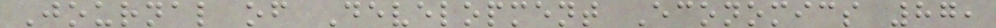Journal of Development Economics 87,
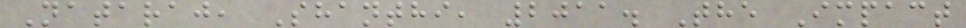Nataraj, Shanthi, 2011. The Impact
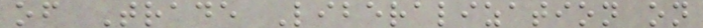of Trade Liberalization on
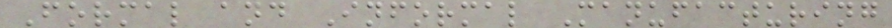Formal and Informal Manufacturing
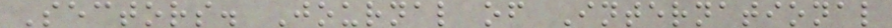Sectors. Journal of International
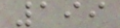199
